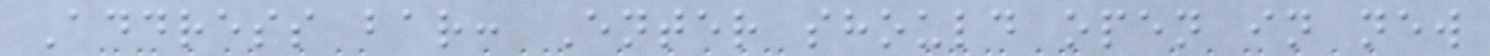Address bar: Enter should open in new
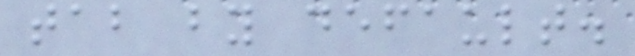tab by default.
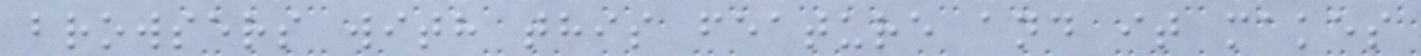browsers with this feature and it makes
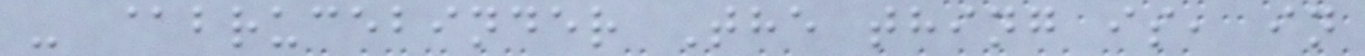- @brucebinder The thing is, in
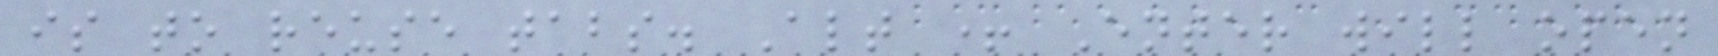is to reuse tabs. Alt + Enter will open
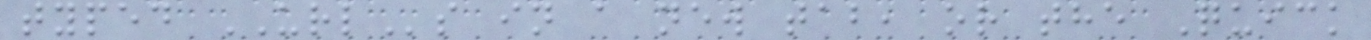typed URLs in a new tab, or the Quick
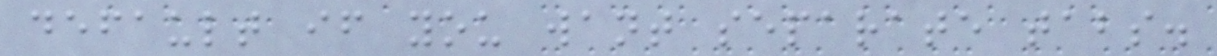default if you want separate tabs.
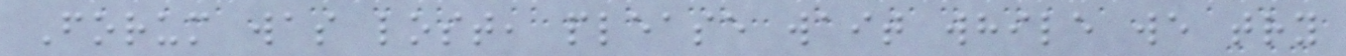Forum was lost, please wait while we try
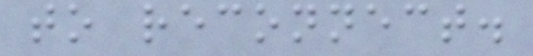to reconnect.
